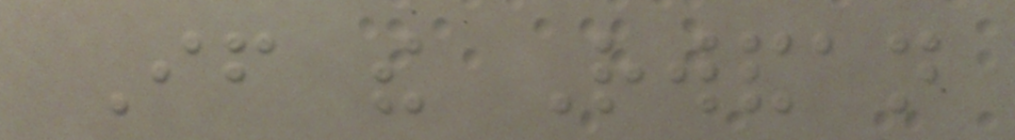If the Rwandan
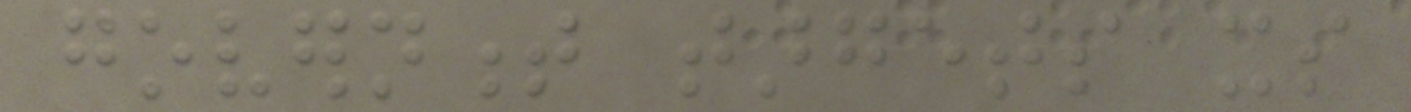government targets its
